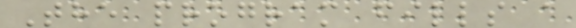The program fills a
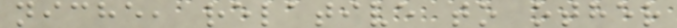niche, relative to other
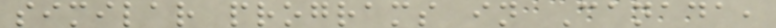similar programs in Canada,
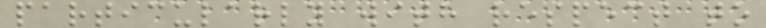particularly with respect to
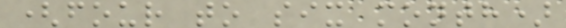(four to six month)
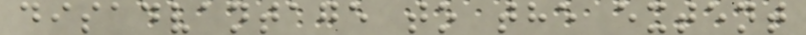disadvantage to the extent
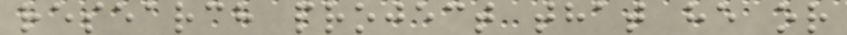research project that he or
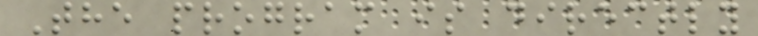The program is directly
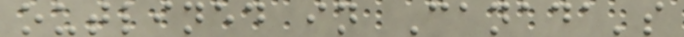outlined in Canada's
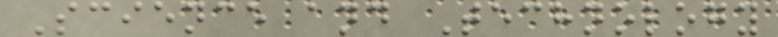Science and Technology
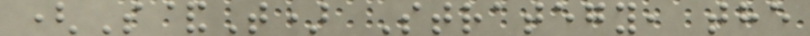(S&T) Strategy, the
